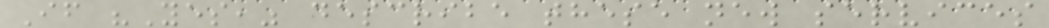If "Yes," describe these new services
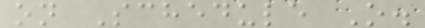on Schedule O.
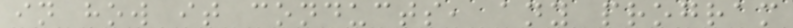in how it conducts, any program
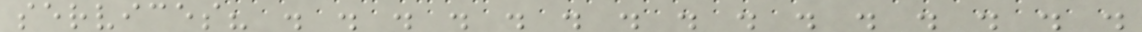services? . . . . . . . . . . . . . . .
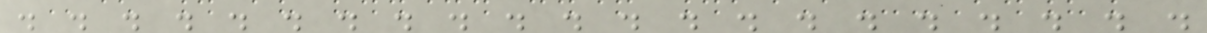. . . . . . . . . . . . . . . . . . . . .
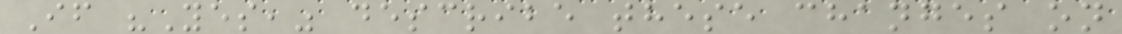If "Yes," describe these changes on
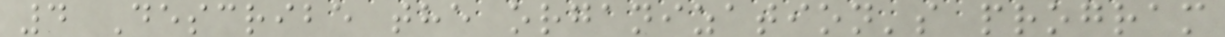4 Describe the organization's program
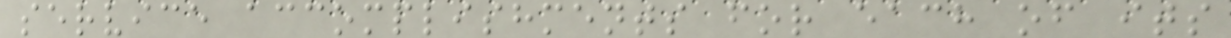service accomplishments for each of its
